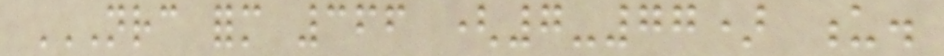NRC FORM 366 (7-77) U.
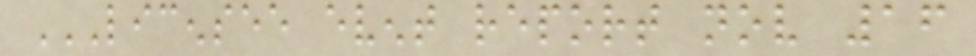LICENSEE EVENT REPORT NOV 16
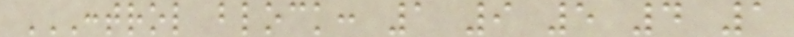CONTROL BLOCK: 1 9 5 4 1
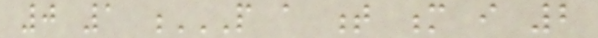0 1 P A T M I 2
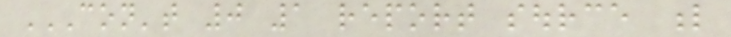CON'T 0 1 REPORT SOURCE L
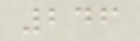246
